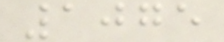1075
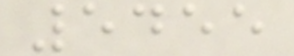5455
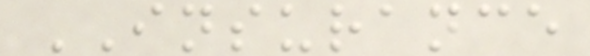INSURANCE
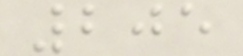205
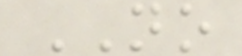NO
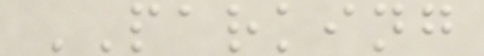PARKING
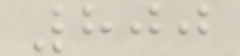800
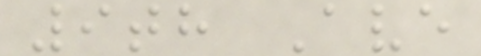9th Ave
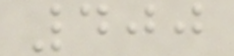400
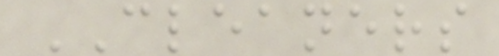CLEANERS
